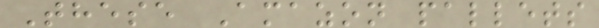These Amazon pallets
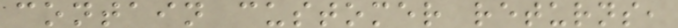contain customer returns,
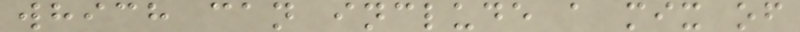which can include a mix of
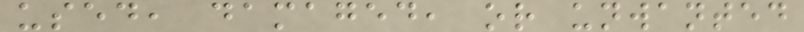used, damaged, or unwanted
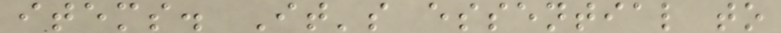items. It's essential to
